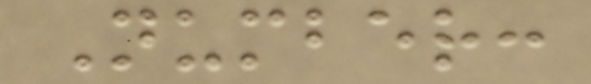Number:
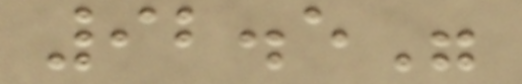92.5"
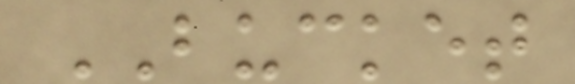BUCKET
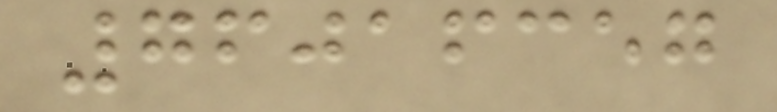76016357
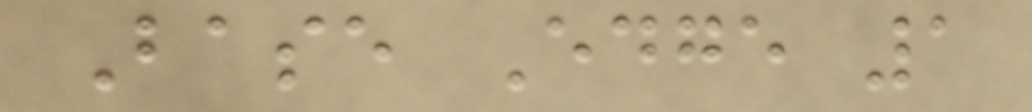Base Edge 1
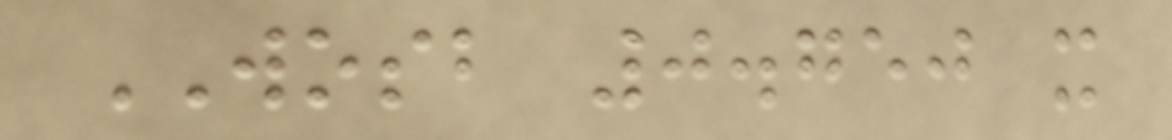WOSB 0.750 x
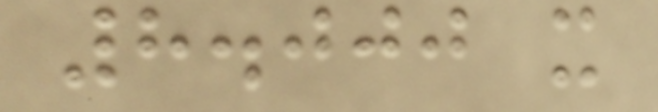8.000 x
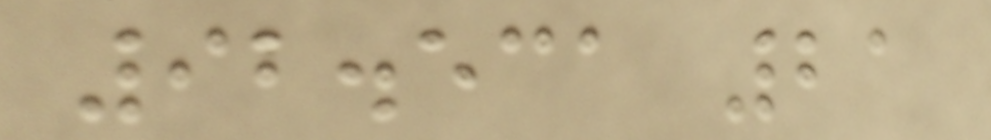92.531 21
